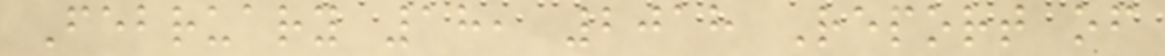February 18, 2018 Report of
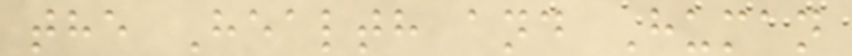the Health and Human
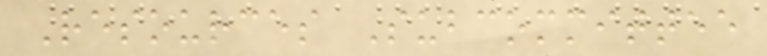Resources Subcommittee
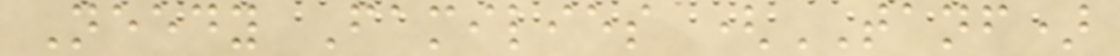Needy Families (TANF)
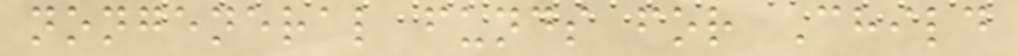nongeneral funds for Child
